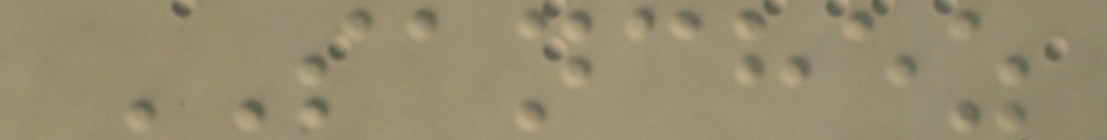SANCHEZ
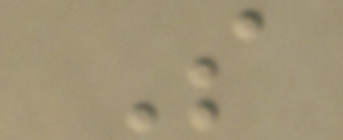S
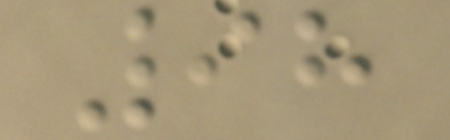98
